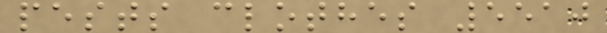pests clothes 5510
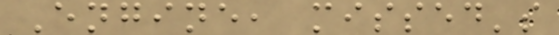Engine, missed's
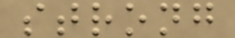strong
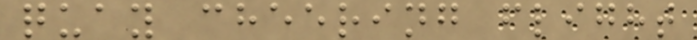quay cheering flight
